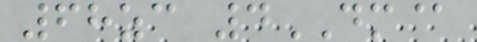68zc 4DM@
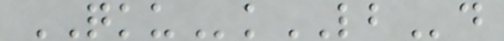QKUkLBd
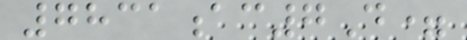7831ac7D=
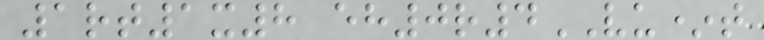1rt1x8 eh0r4VU*t
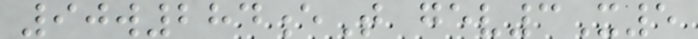90w284eT gev3X5
